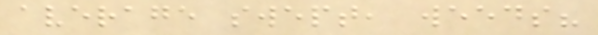average swept, weeds?
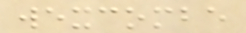wexcombe
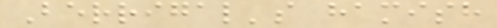Berrigal's hamish
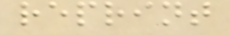reprint
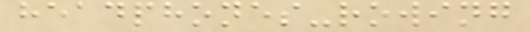headphones-rowing
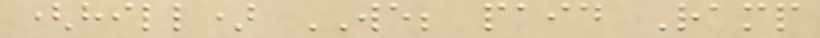(hill) WE; paid Ramp
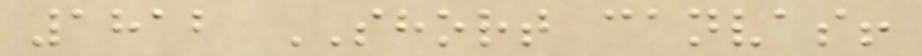1812 SHORT canvas!
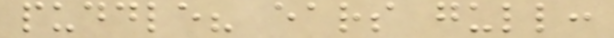puddle? ears gull:
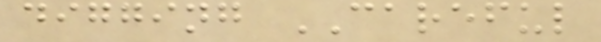digging CAREFUL
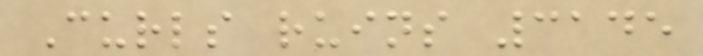Curls ruins 3145
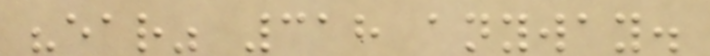"ear" 318 anyway.
